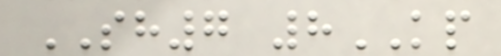SH7 8KP
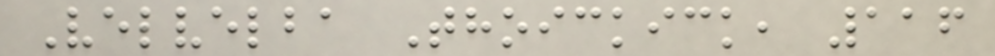Velvelba Thoickick, 116
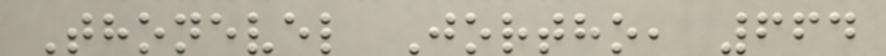Thonevel Jortho, 664
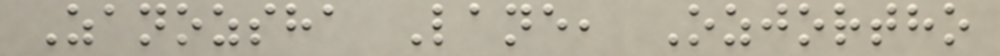Zanozsha Lane, Ozjortho
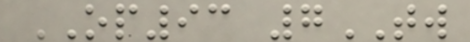OP93 7TW
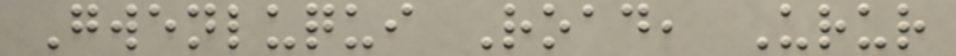Gwenluqui Road, Urur
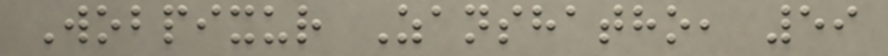Wobpixur Zanshatho, 59
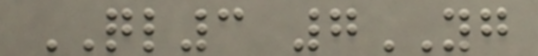QL3 7YG
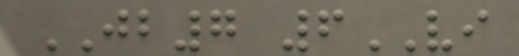JB7 6VI
